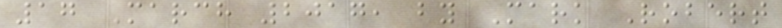17 March 2017, by Mark Robert
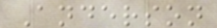Anderson
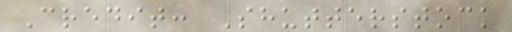Credit: Shutterstock
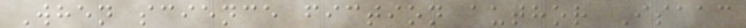When science fiction author Isaac
